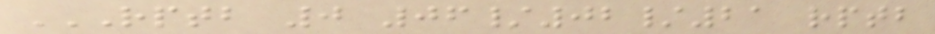RPTB 0 06/02/21 RPTB
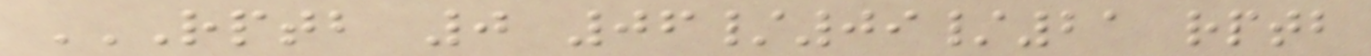RPTB 0 06/09/21 RPTB
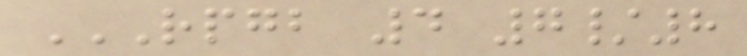RPGB 4 7/8
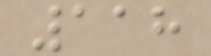118
